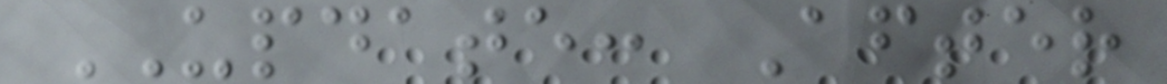UPDATE: After
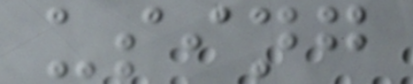using
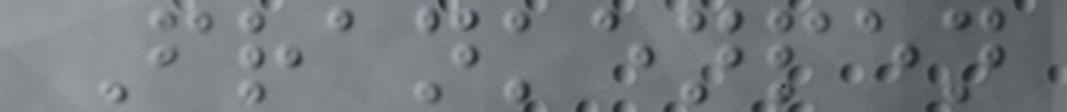Frankenpen
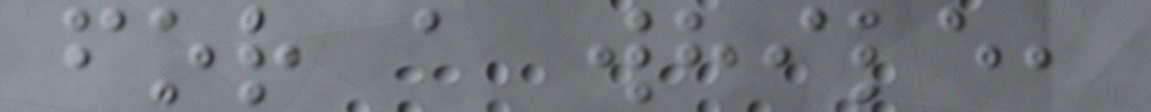for a while,
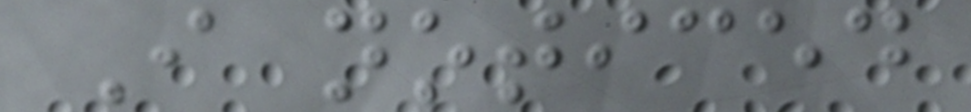I noticed
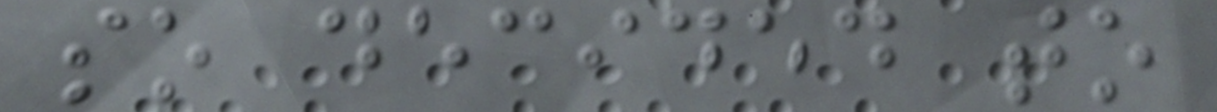so decided to
